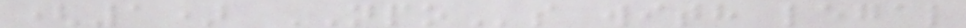(1) NPOs with legal
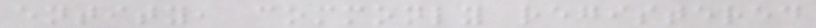entity, commonly registered
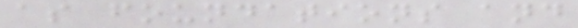as foundations and
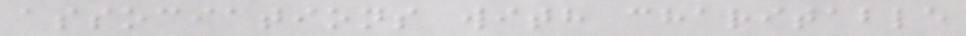associations with charitable
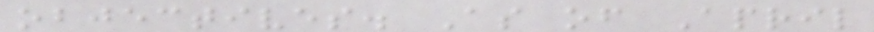objectives. As of April
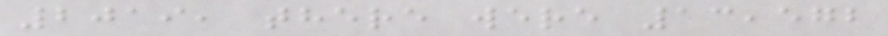2019, there were 13,572
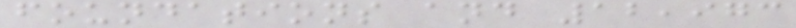foundations and 12,973
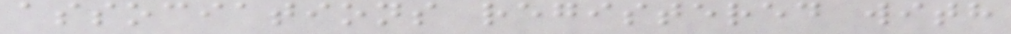associations registered with
